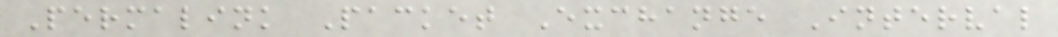Permalink Packet Exchange Interval
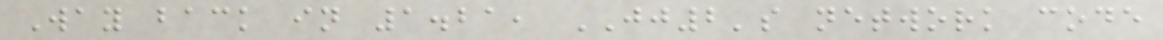Way back in 1.21, JJ2's network code
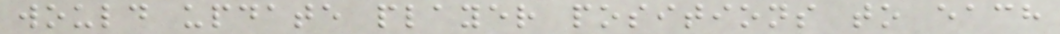would update player positions to each
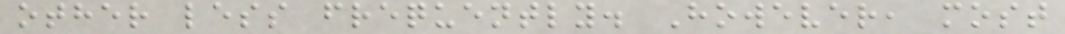other less frequently. However, most
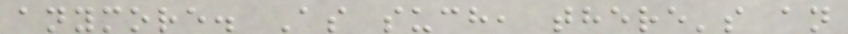anymore. As such, there's an
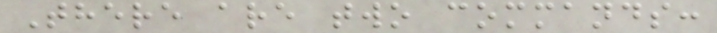There are two commands:
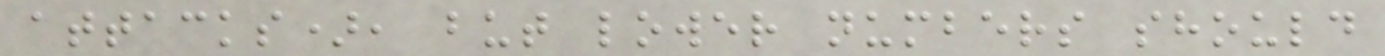attacks), but lower numbers should
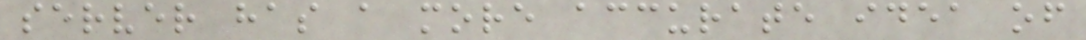server has a more accurate idea of
